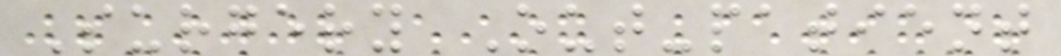Surgery Out-patient
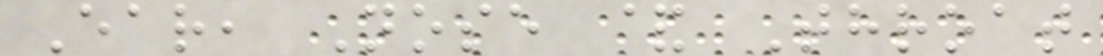Ear, Nose & Throat
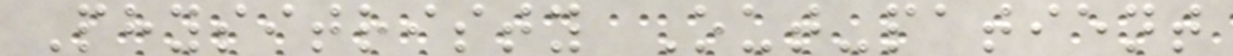Physitristy Out-patient
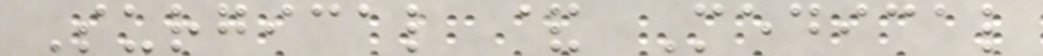Surgical & Medical
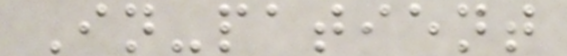In-patient
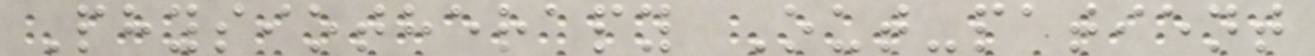Physiotherapy Out-patient
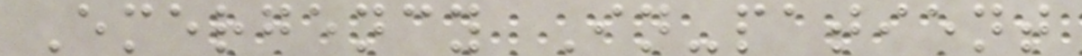Emergency In-patient
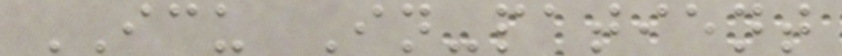ICU In-patient
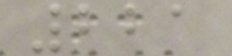221
